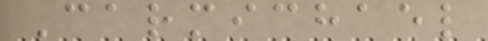Carmichael
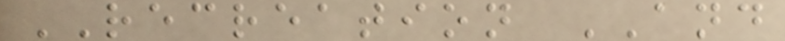RECREATION AND
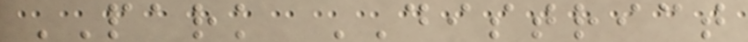PARK DISTRICT
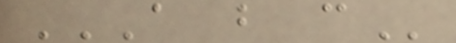A B C
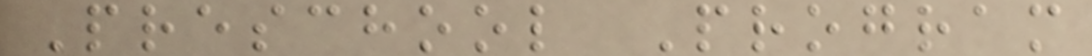Preschool Program
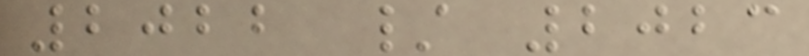2022 / 2023
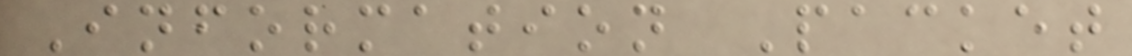Information Packet
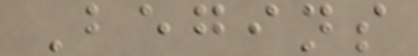Begins
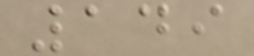149
